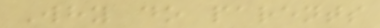Why do parents
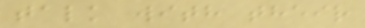talk with their
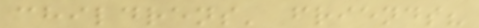childrens' friends?
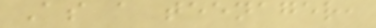As a teenager,
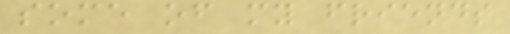some of my friends
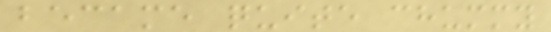became quite chummy
